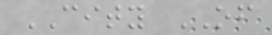CITY OF
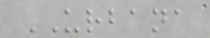URBANA
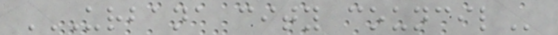URBANA CITY COUNCIL
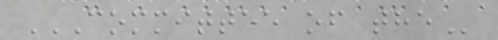COMMITTEE OF THE
